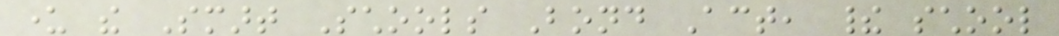under the Smart Schools Bond Act, their school
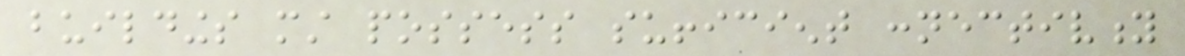buildings must possess sufficient connectivity
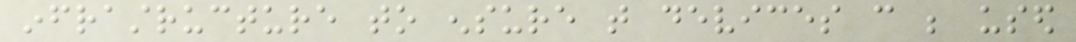infrastructure to ensure that devices can be used
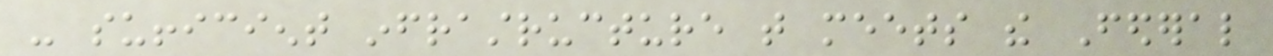- sufficient infrastructure that meets the Federal
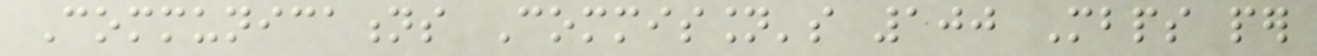Communications Commission's 100 Mbps per
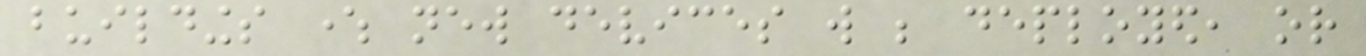buildings where new devices will be deployed, or
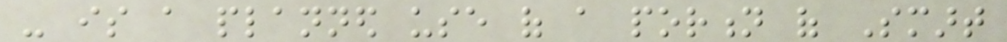- is a planned use of a portion of Smart
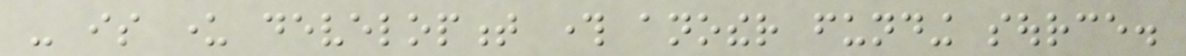- is under development through another funding source.
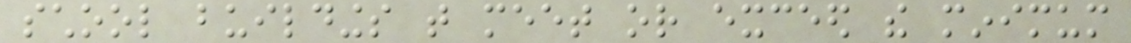school buildings that meet or exceed the minimum
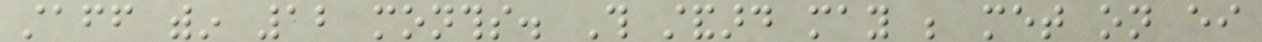staff within 12 months. This standard may be met on either
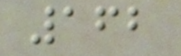162
